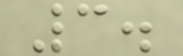3.
